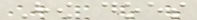How does
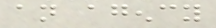an agency
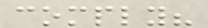comply?
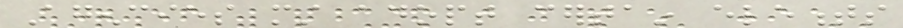Agencies must adopt certain elements
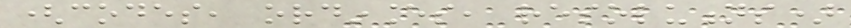(codes, ordinances, resolutions)
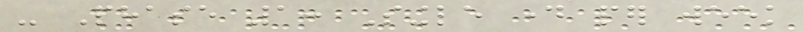- Phase 1: Single day per week
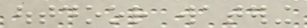outdoor watering
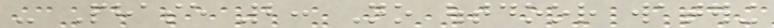- Phase 2: No outdoor watering
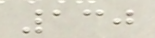130
